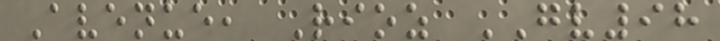Avenue, Rioz GV98
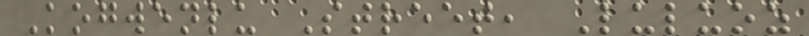Kogwenlu Street, Luluoz
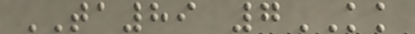TA89 7KK
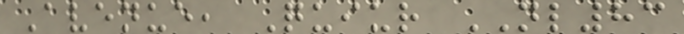Avenue, Quiur NL83
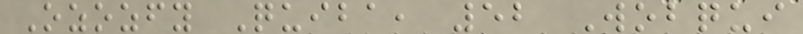Ozozfy Quiba, 52 Wobqui
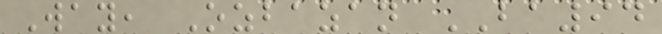Way, Ozbazan BA94
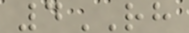4RH
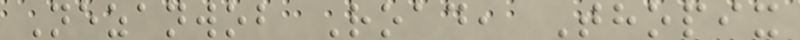Nezanwob Road, Thopix
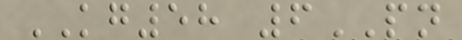KG58 6PN
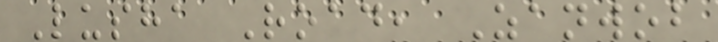Lusha Road, Zanwob
